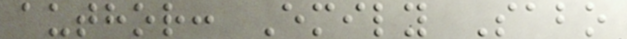author: Emily Sabo
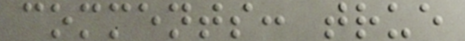comments: true
